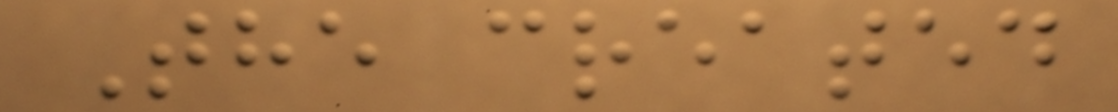The created
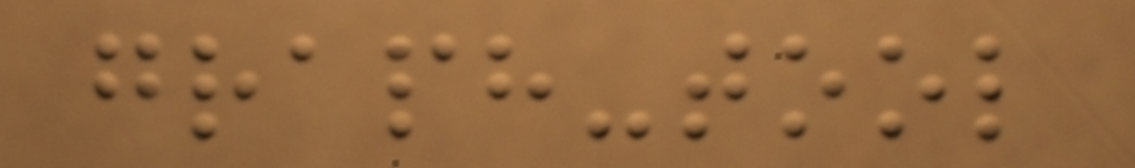graph-tool
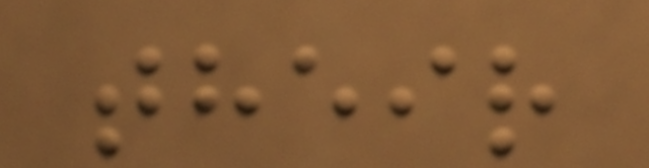their
